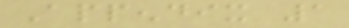Appendix 1
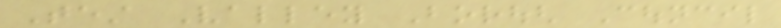Test Valley Borough Council
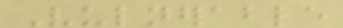Vulnerable
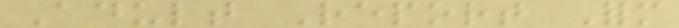Adult Report Form
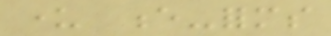under e-forms
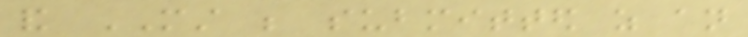and MUST be submitted as an
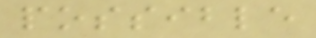possible
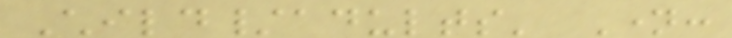Child/adults' Name:
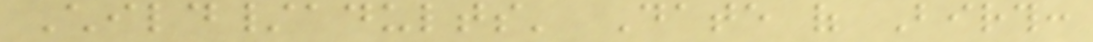Child/adults' Date of Birth:
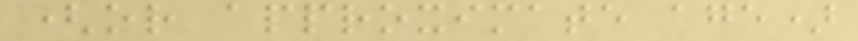(or approximate age)
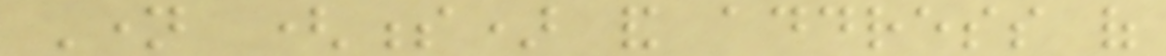Name (s) and address of
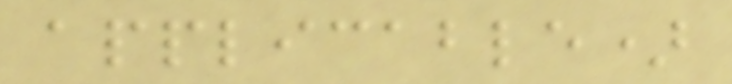applicable)
